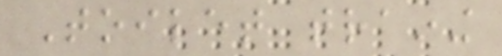Toilet training
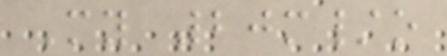My 20m/o
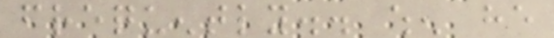frequently.. when he
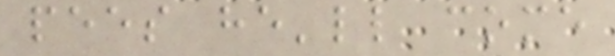pees he'll come
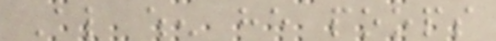Also when he poops
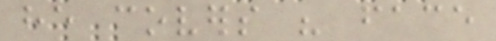he covers his face
